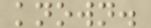known.
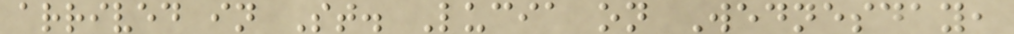arrived in St. Lucia on Wednesday,
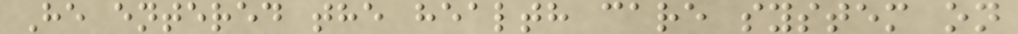He entered the health care system on
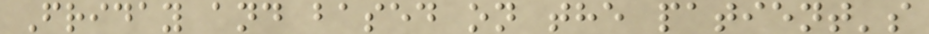Friday and based on the patient's
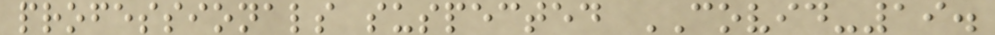professionals suspected COVID-19.
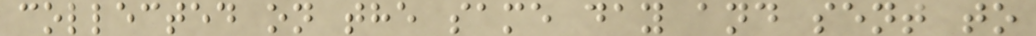collected on the same day and sent to
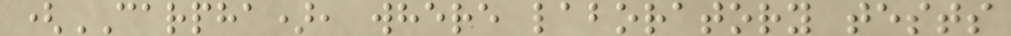(CARPHA), where laboratory tests
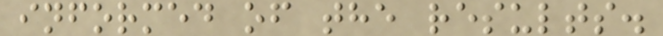informed of the results.
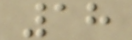18
